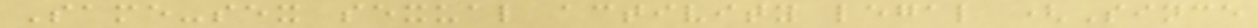Same-sex sexual activity legal (Since
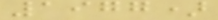1977)
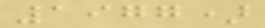1977)
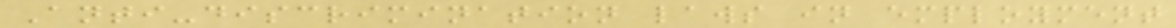Anti-discrimination laws in employment
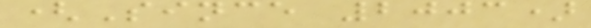(Since 2003)
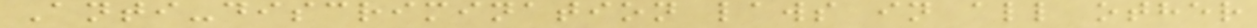Anti-discrimination laws in all other
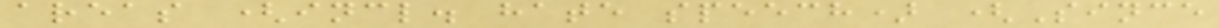areas (incl. hate speech) (Since
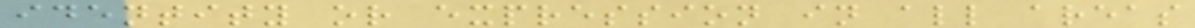identity or expression in all areas
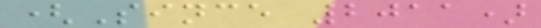(Since 2011)
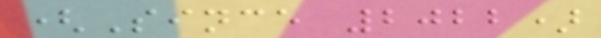(Since 2022)
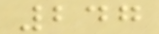247
